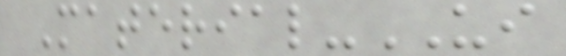Material-UI
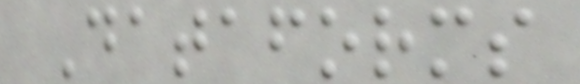Dataforms
